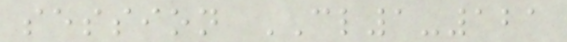session CL1-121
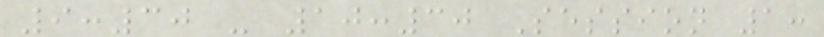9:30 - 10:30 Session 1:
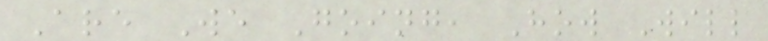Are We Going, How Will
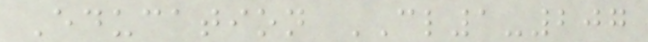Education CL1-207
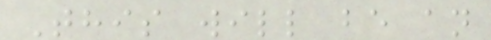This will be an
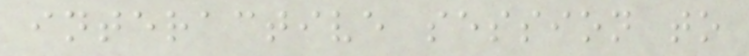interactive session to
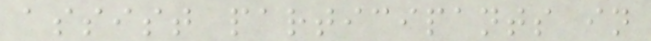assist participants in
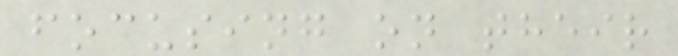focusing on their
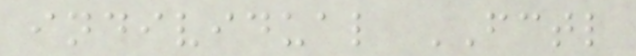individual FCTL
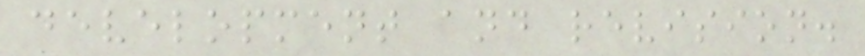development and revision.
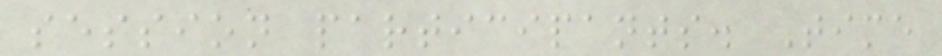session participants. Time
